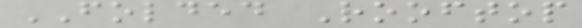FOLDED Rooftop
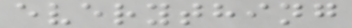everything
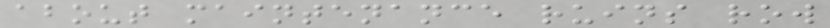about maintenance ruins row
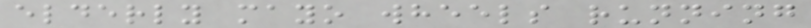elderly mayo wheels running
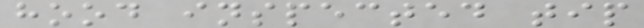hood inspected tip
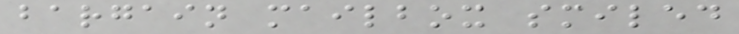bargain mailbox smiled
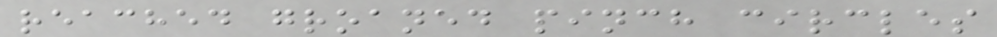reached groaned pinch circles
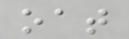oat
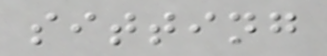sitting
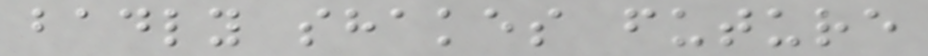badly shakes future
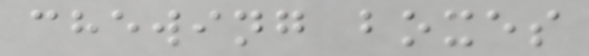chewing boxes
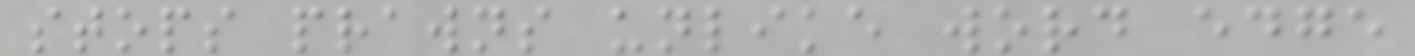stops prawns unlike word edge
